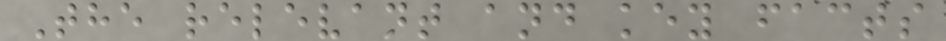The relevant and key facts
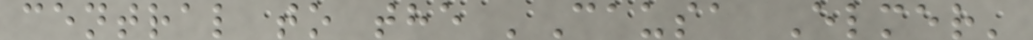central to the 'Causa Elmer'
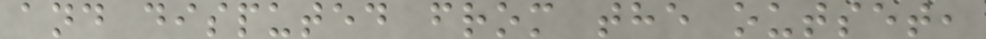and disputed from the outset,
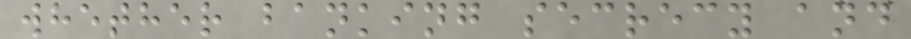whether banking secrecy and
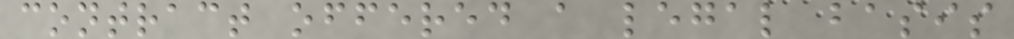contract offered a legal basis
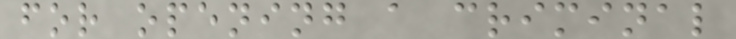for opening a criminal
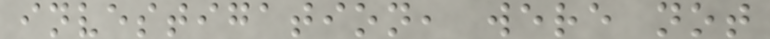investigation, were not
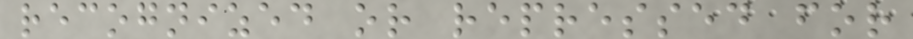recognized or repressed for
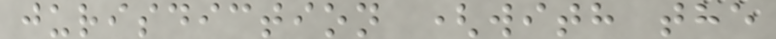jurisdiction (with the
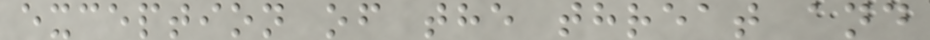exception of the threat and
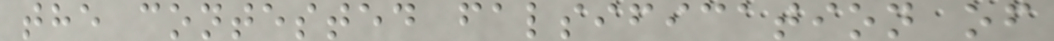the contested falsification of
